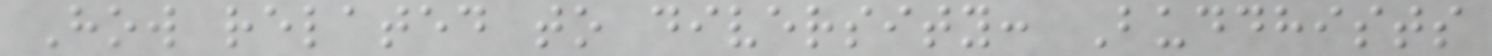How related to diversity: Buddhists
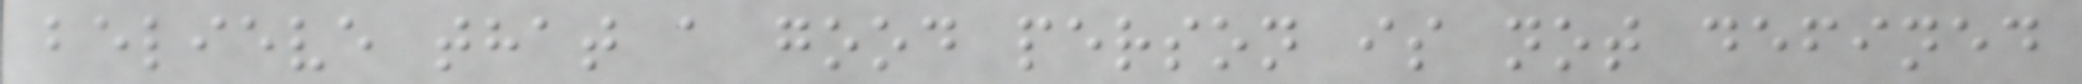believe that a good person is not defined
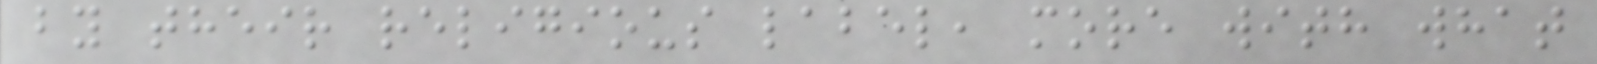by their religious label, more with what
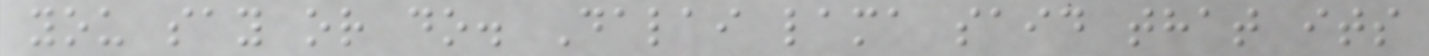you say or do. Dalai lama said that its
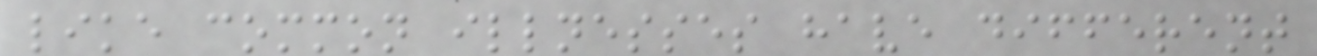like common illnesses have different
